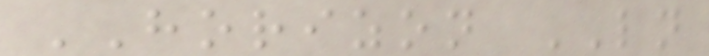HORIZON LN
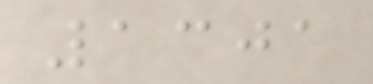1301
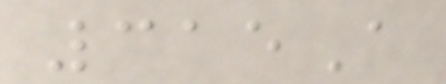315A
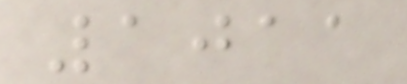1011
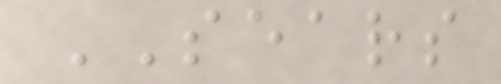SEARS
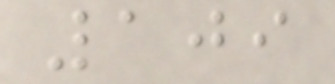109
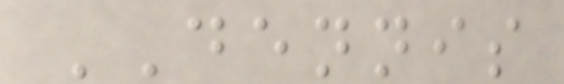DENNIS
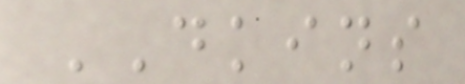DKINS
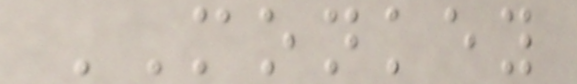MONKEY
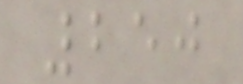250
